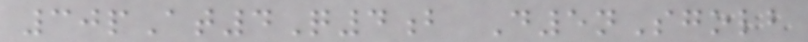30pAt4Q4b D5nSgolb
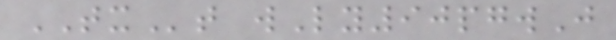TXt wLy90pgwJ
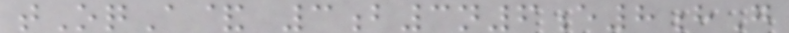tOqA& 3b3n6e8hG
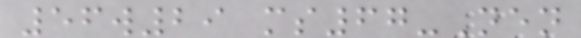56w29 ms67-Nen
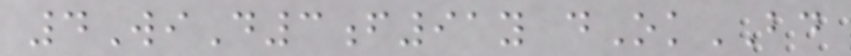4WiD3f91y dOkBD
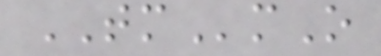TMmO
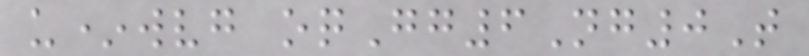u*wvg oqGg6Ng0T
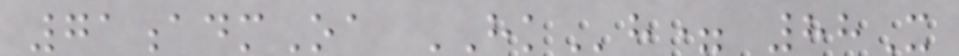71admOa HKh= 88X
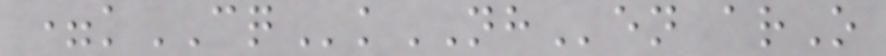=kCQkNHen arO
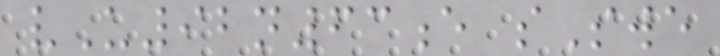vU92n63e sSwe
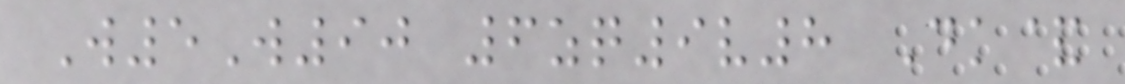W5W90 6zq9v8 Dk&
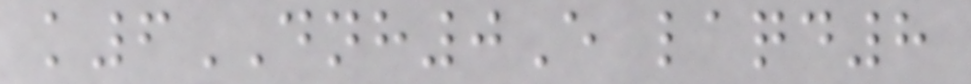k6DNH0E laqd8
